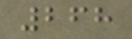268
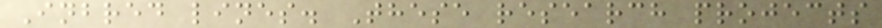Inbred lines. These research projects
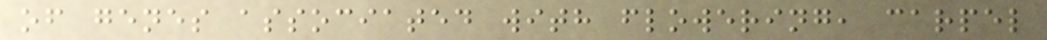of genes associated with flowering, carpel
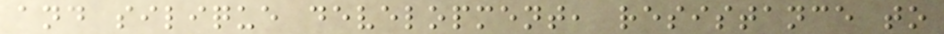and silique development, resistance to
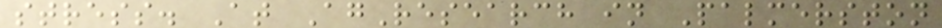stress. At AgResearch in Palmerston
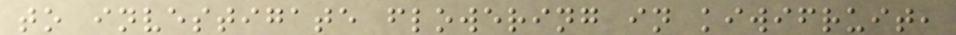to investigate flowering in kiwifruit,
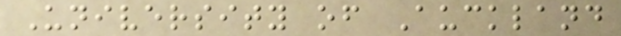University of Auckland
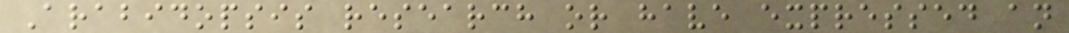Arabidopsis research or have expressed an
